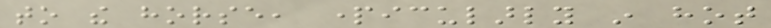to the horse, particularly in hot
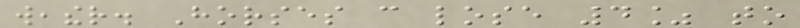weather. Horses can lose 4% to
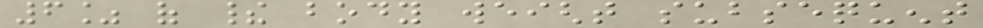6% of their body weight subsequent
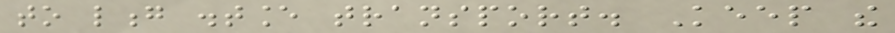to long distance transport. Keep the
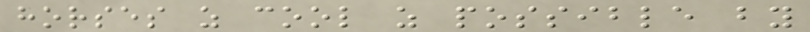horses as cool as possible by
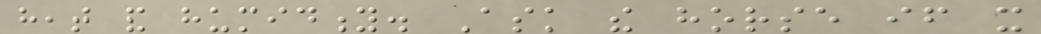heat and humidity. Ask the horse if it
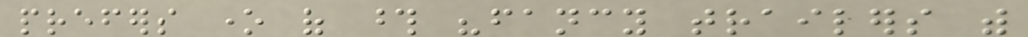prefers one of those "fancy trailers with
